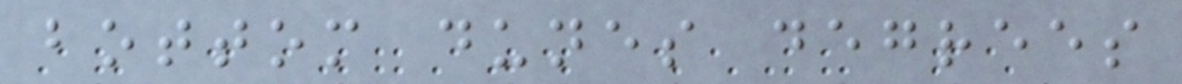bottom dunes degrees
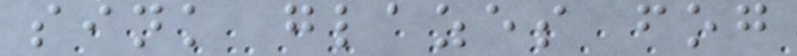sink glazes fog
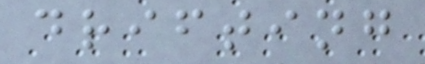drifting
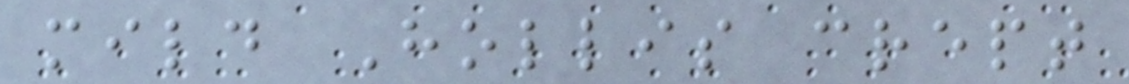mild Hollis crept
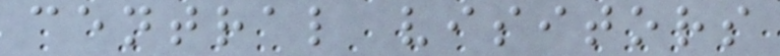central visitors
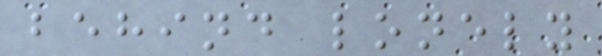behind lonely
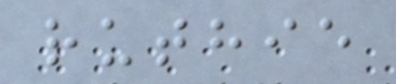ruthie
